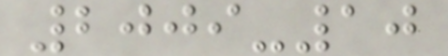2009-10
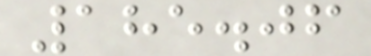185.06
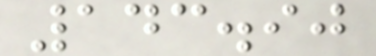143.90
